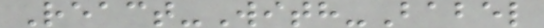React-With-Babel
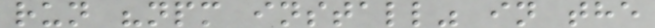run "npm install" in the
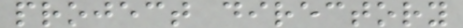project directory
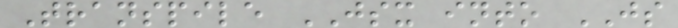Transpile JSX into JS
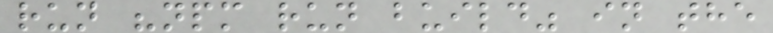run "npm run build" in the
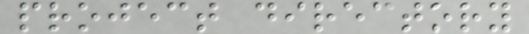project directory
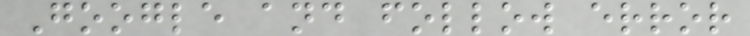Google and follow error
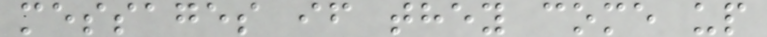messages if they come up
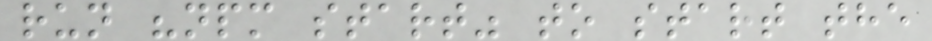run "npm start" to start the
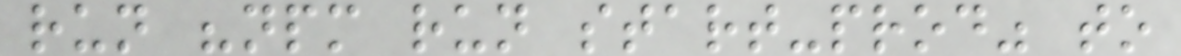run "npm run start-prod" to
